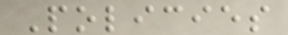Policies
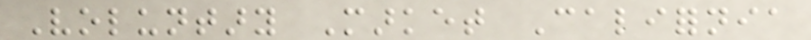Voluntary Market California
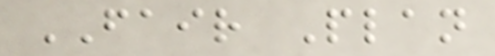FAIR Plan
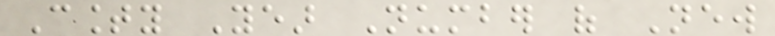County Year Number of New
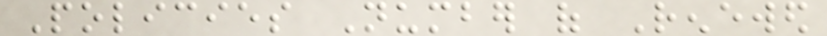Policies Number of Renewed
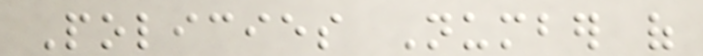Policies Number of
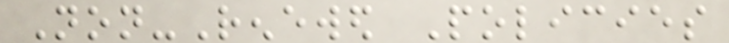Non-Renewed Policies
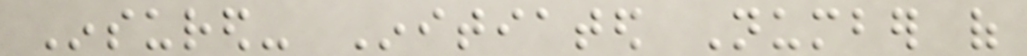Insured- Initiated Number of
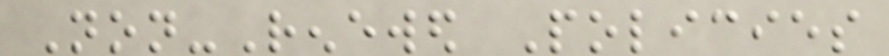Non-Renewed Policies
